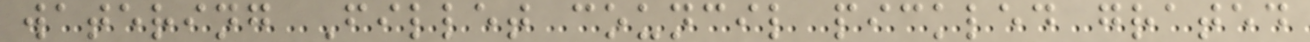watering Fillet council pickled grated
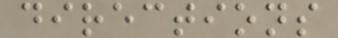directions
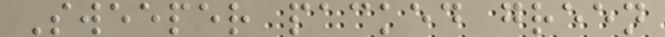Sweeper packed green
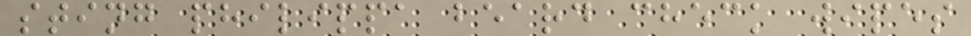sting philippa beard check wipes
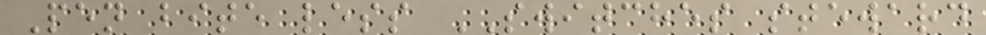Pen bite less SWITCHES steward
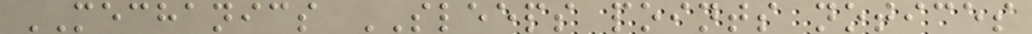MECHANICS SLEEPS points notices
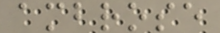ambrose
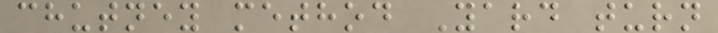chutney method Yard turn
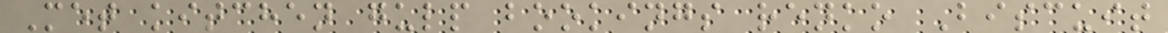Met kitchen gulp bookings renko Biscuit
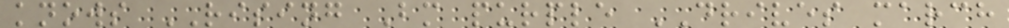knows RISING Bm purple DRIVES march
